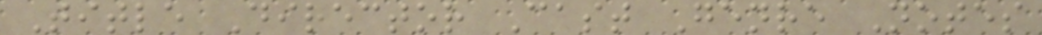Title Director Cast Genre Notes
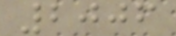2006
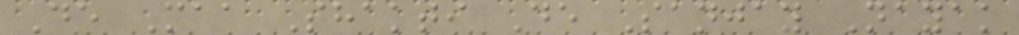De Maa Shakti De Sanjay Nayak
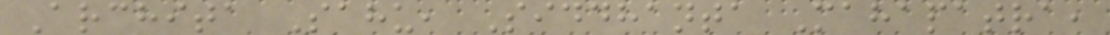Archita Sahu, Siddhanta Mahapatra,
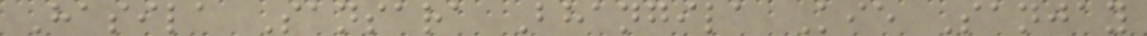Hasila Sansara Bhangila Kie Sanjay
